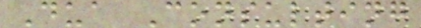Dua Consulting
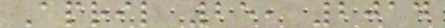April 25, 2014
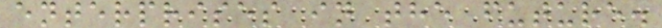enterprises in the future.
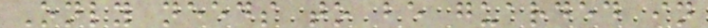Only needs to be guarded in
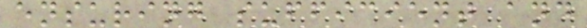ensuring sufficient and
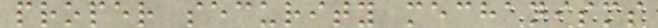proper security mechanisms
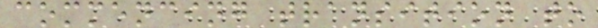commencing transition to
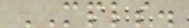MPLS.
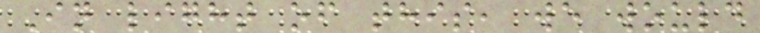In light of this, we would
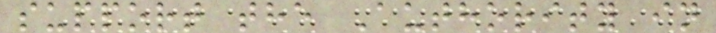support the Authority in
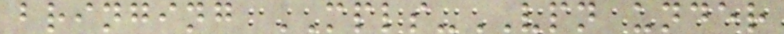bringing MPLS-VPN under
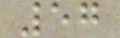57
